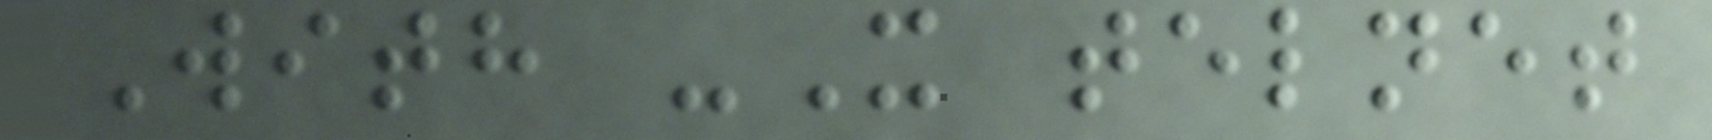With -X telnet
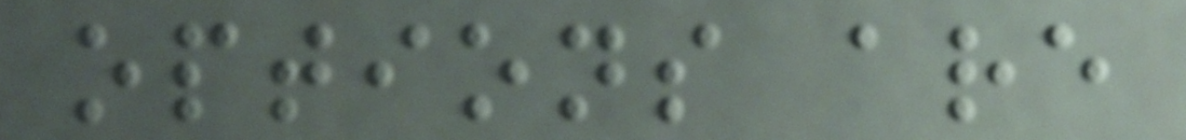options are
